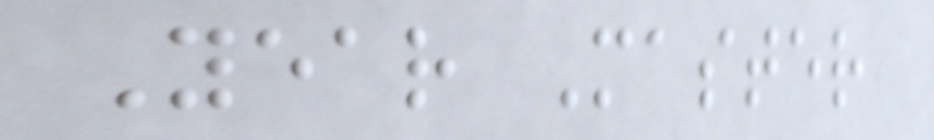Year Master
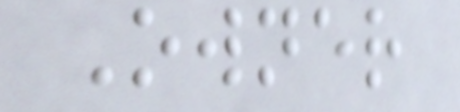Owner
